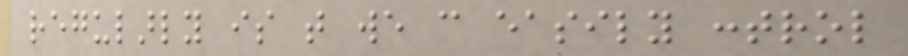regularly is that we can easily control
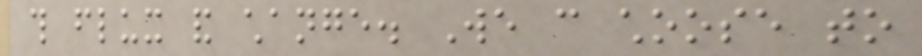this flux and change. We can choose to
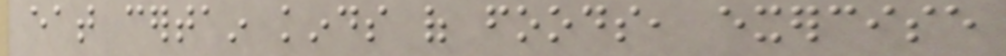eat certain kinds of foods, exercise
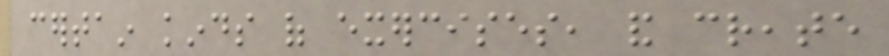certain kinds of exercises, and create
